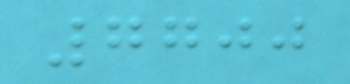7700
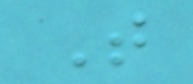T
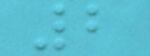2
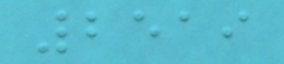2519
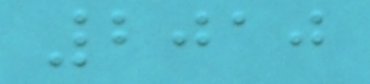2010
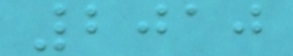2010
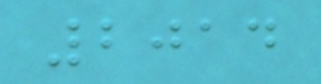2014
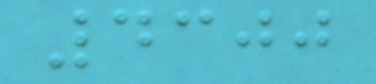4300
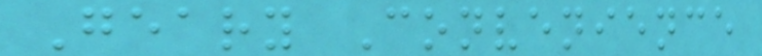Geary Convenience
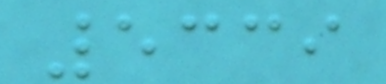5339
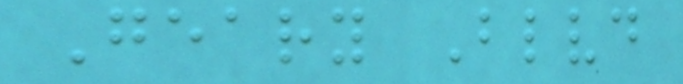Geary Blvd
